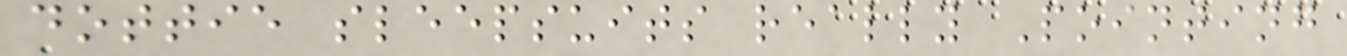dottie sleepsuits really Pointing
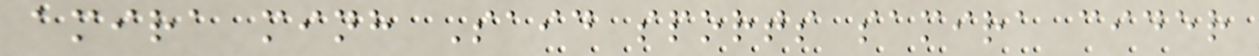amira minh Said sports samira cider
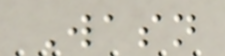Wasn
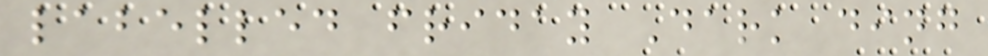labelled friday Dark ding
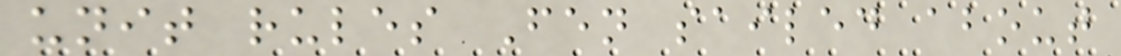unit rules Fen sailed about
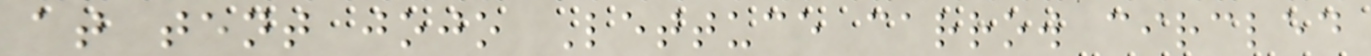at tent jojo Lettuce carrow circled
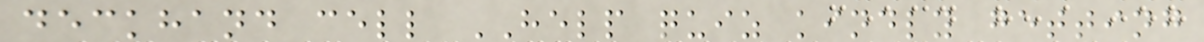deckhand cell HELP quiz kindly getting
